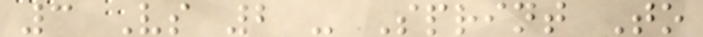3 Vs 2 - Sprint To
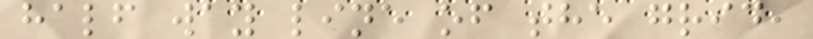half way line of the grid,
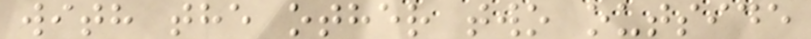with the other two outside
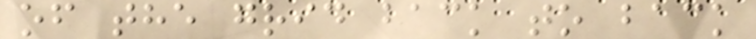of the grid back to back
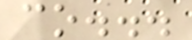co...
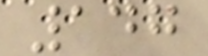147
